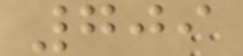709
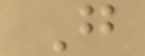G
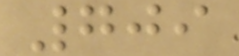709
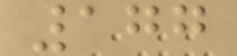177
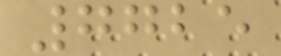7725
